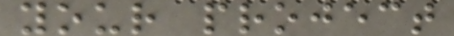your project
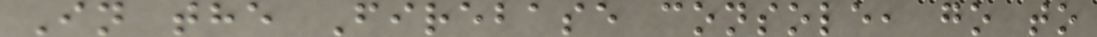In the Firebase console, go to
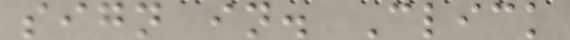sign in. Click
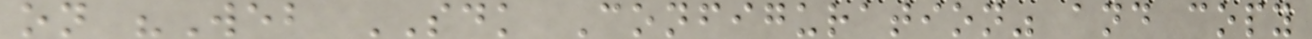on "Web SDK Configuration" and copy
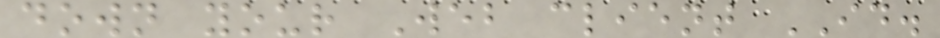down your Web client ID.
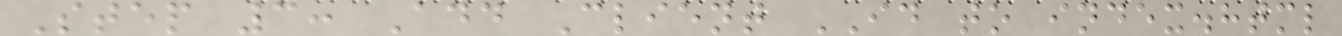Step 3: Add Client ID to index.html
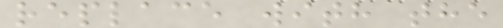replace with the
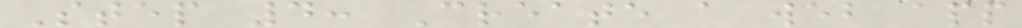Step 4: Create a web app
